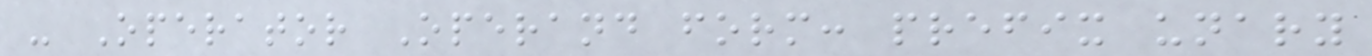- Operator Operand form: prefix unary
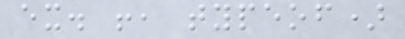ex. !, typeof)
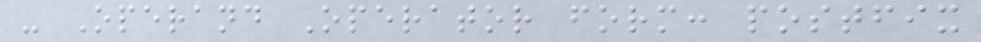- Operand Operator form: postfix
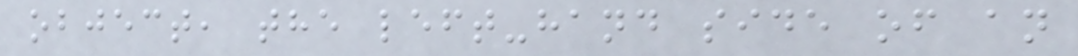object, the left-hand side of an
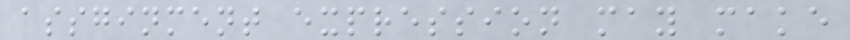assginment expression may make
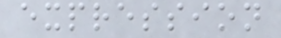expression
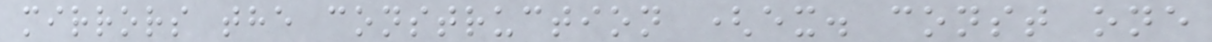mirrors the construction (ex. const one
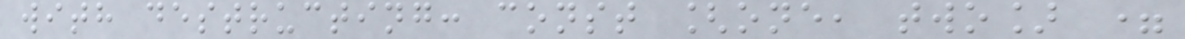with destructing: const [one, two] =
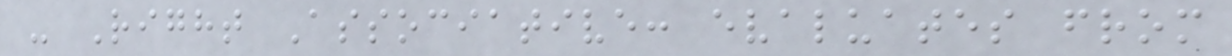- Right Associative: evaluates from
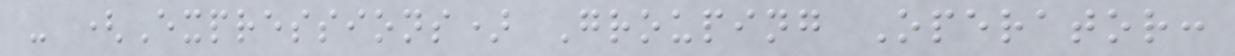- (Expressions) Grouping Operator:
